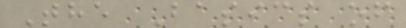The Basics of
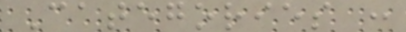Categories :
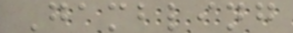Gambling
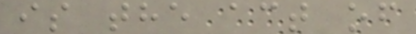is the act of
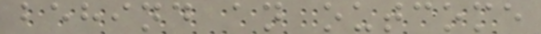behind an outcome
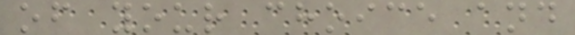of your choice and
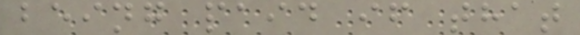being paid if that
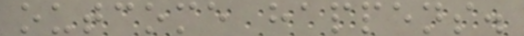outcome happens.
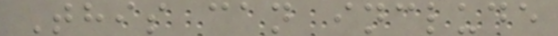This can include
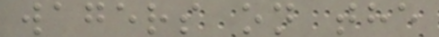wagers on the
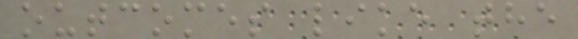outcomes like the
